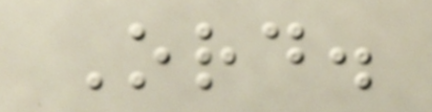Ord.
